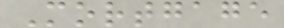Mortgage
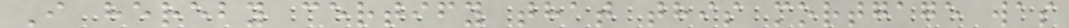I hereby certify that this mortgage was
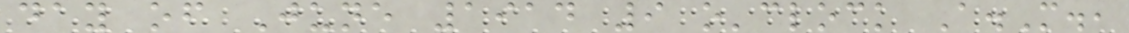day of June 1914 9 o'clock A.M.,
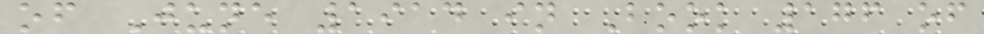of June 1914 in Book 176 of
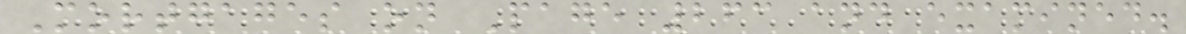Mortgages on Page 263 and examined.
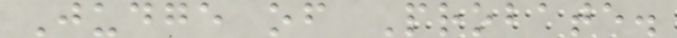Judge of Probate.
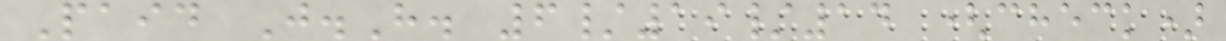Paid J.H. 6/19/14 (check)
